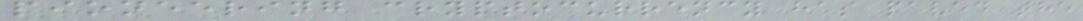pioneering cryptocurrency has paved the
